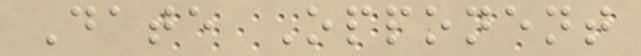Date Opponent
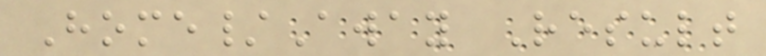Home/Away Result
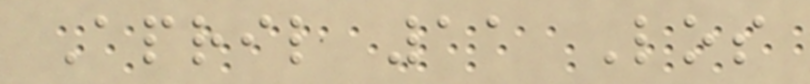April 11 Los
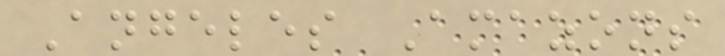Angeles Amazons
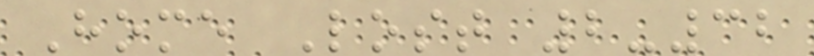Home Lost 2-32
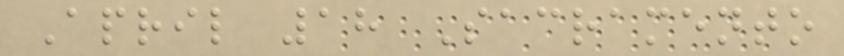April 18 Sacramento
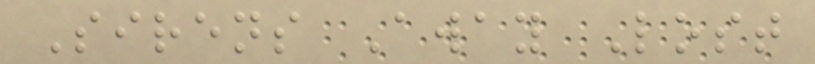Sirens Away Lost
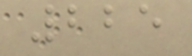225
